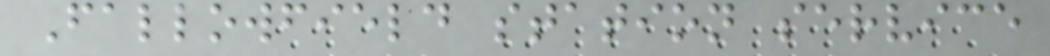Fallowfield station service
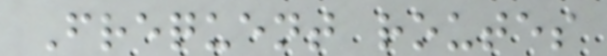Frequent routes
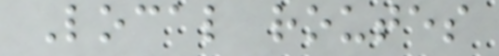Local routes
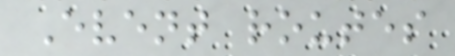Event routes
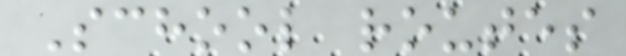School routes
